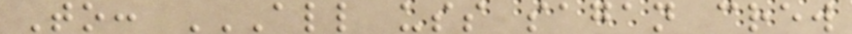To: ALL USS SAGAN CREW
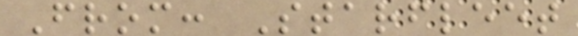From: Starfleet
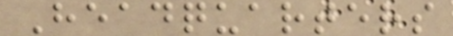Headquarters
